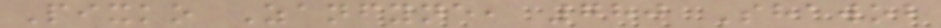Pixko Zanfyne, 780 Shawob
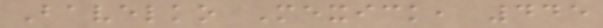Bavelko Mexick, 445
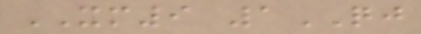XM9 1QJ
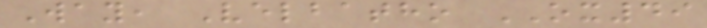Way, Velbatho OX49
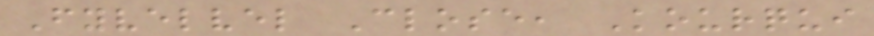Fyvelvel Close, Kourqui
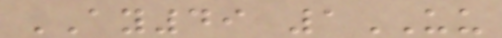AY49 1UU
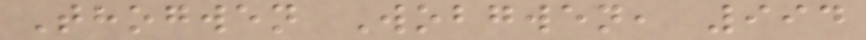Thogwen Wobgwen, 994
